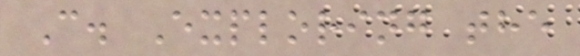C. Exploring the
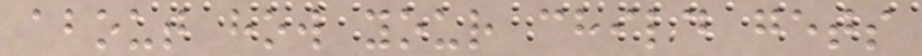about how your child gets
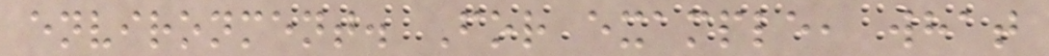environment. For example, what
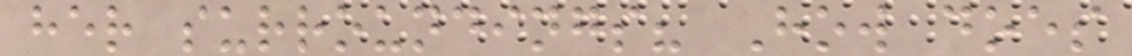her surroundings? How does
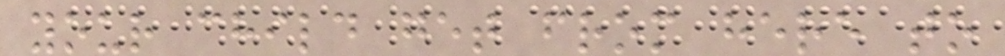your child get from here to
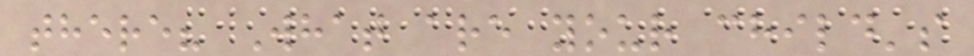there? What are your child's
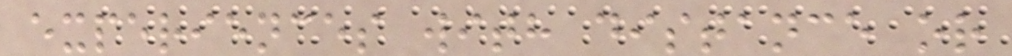experiences with distance or
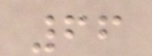66
